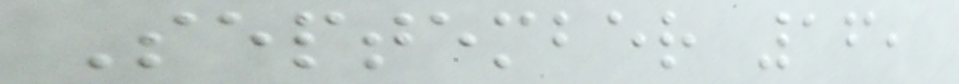September 16,
